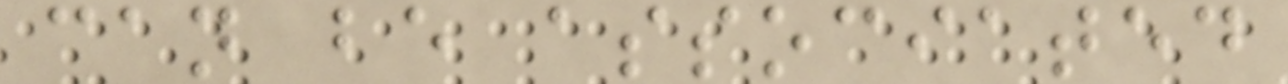can be associated
